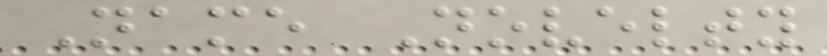Name Novelty
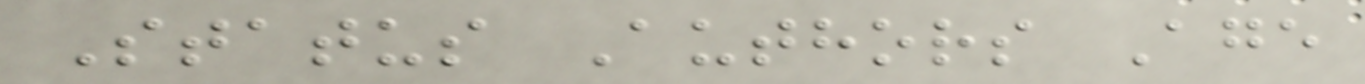Status Authors Age
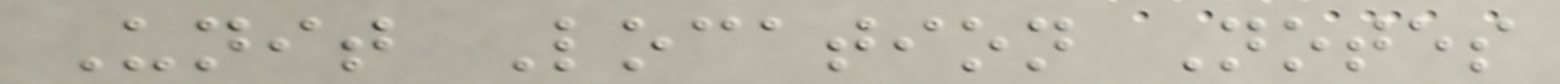Unit Location Notes
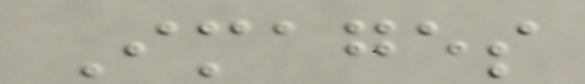Images
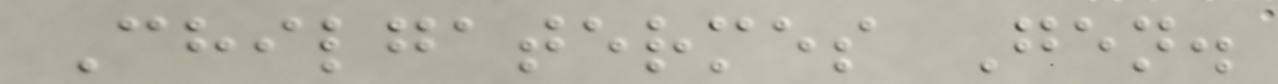Chilgatermes Gen.
